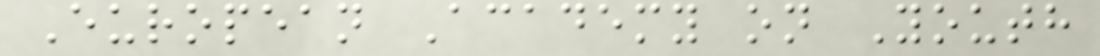European Academy on Youth
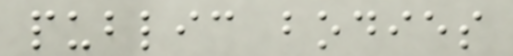public bodies
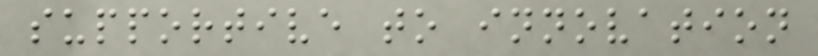supportive to innovation
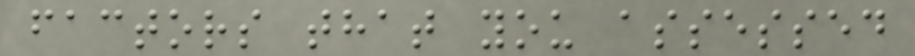factors that you assessed
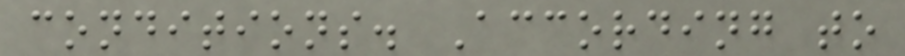conditions. According to
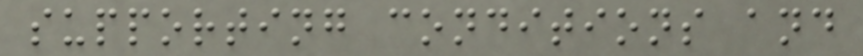supporting conditions and
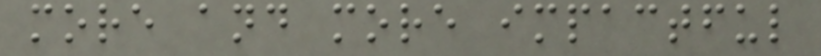more and more impactful
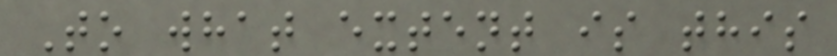To what extent is this
